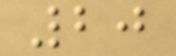20
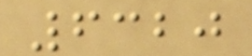6320
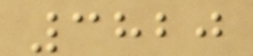3820
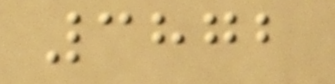3872
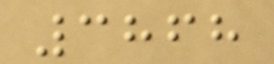3868
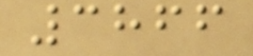3866
